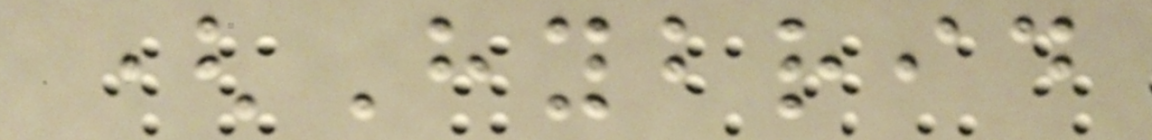(Hybrid
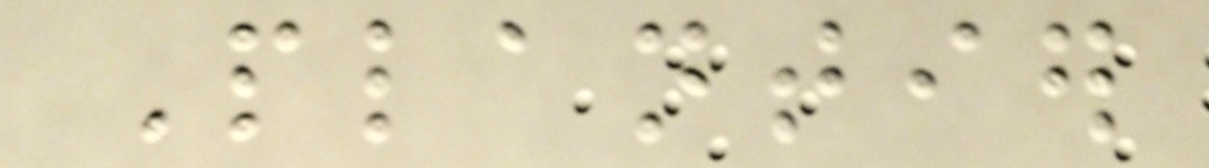Plantier
